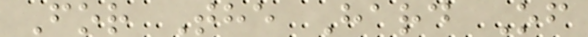For The Hard Of
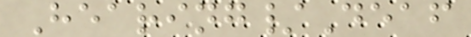Hearing/Deaf
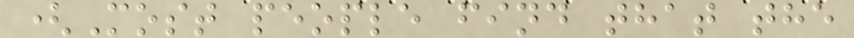(Most people find that the
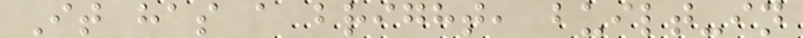It has a bright, built-in
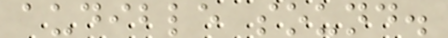audible sound.
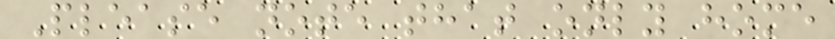Please note that only home
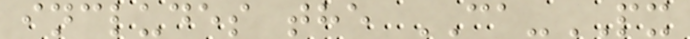includes the CA-PX
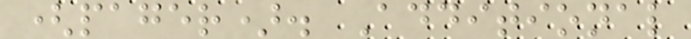(pager). Additional
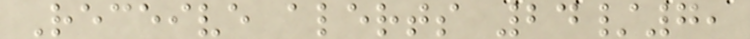Receive alerts 24/7,
